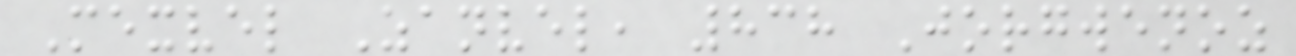Mexvel Zanvel, 838 Jorgwenoz
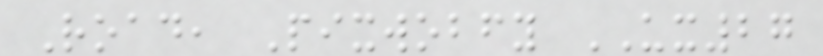Road, Pixwobfy UX27
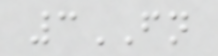3FN
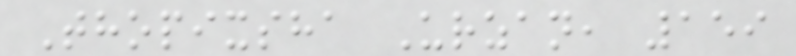Thopixsha Urzan, 159
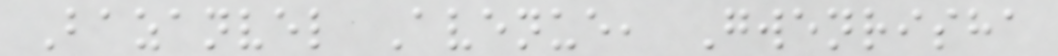Bazanvel Avenue, Gwenrisha
